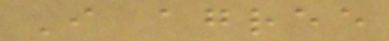I agree
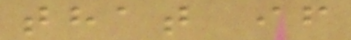that if
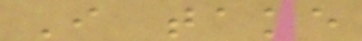I take
